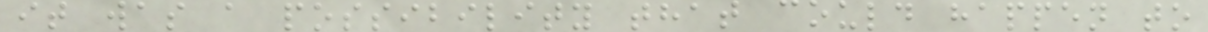it was a possibility that could happen to
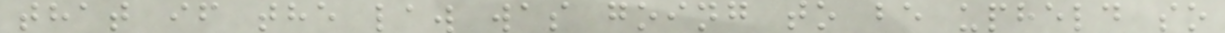that if the law was going to be upheld so
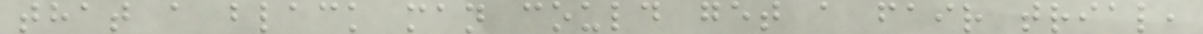that a black man could get a fair trial,
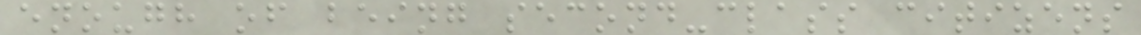enough of being second-class citizens
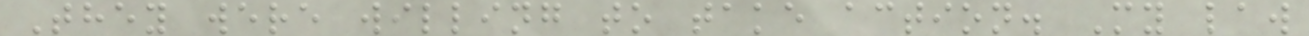They were willing to take action. My law
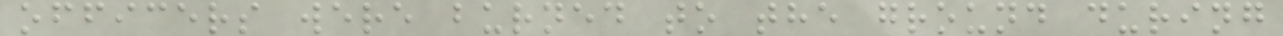officers were burned to the ground during
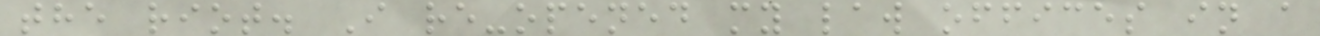the riot. I re-opened my law offices in a
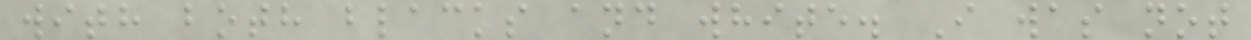with both blacks and white. I was not
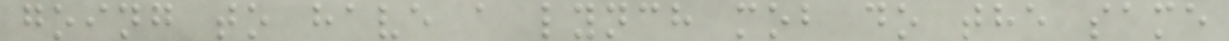going to have a lynch mob do the same
